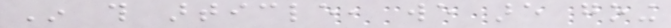In this article, we are going
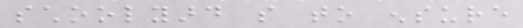schoolyard so to ensure
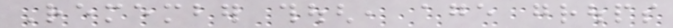Remember though, age groups
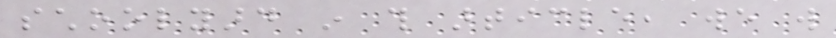schoolyard in this article, we will
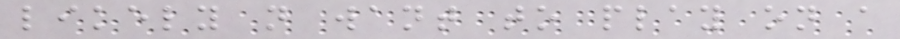likely not want to play on a
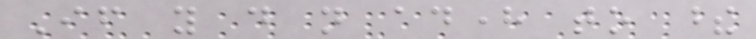If you do not adhere to these
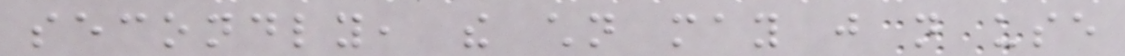secondly, the children may just not use
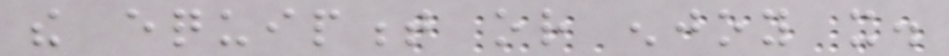the equipment or enjoy it.
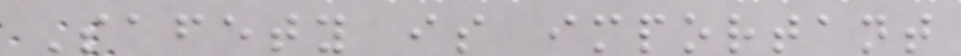Safety is important
